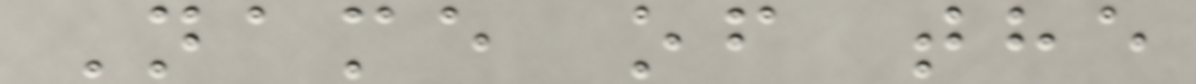Name of the
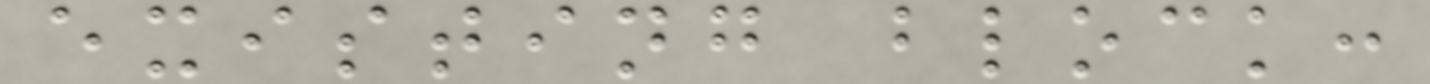existing block:
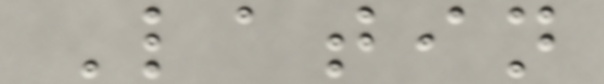Latin
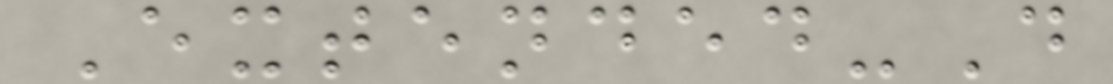Extended-D
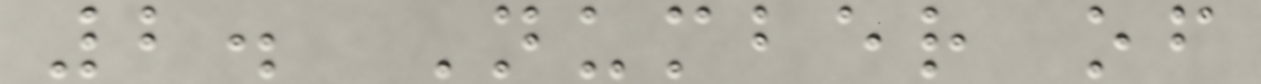2. Number of
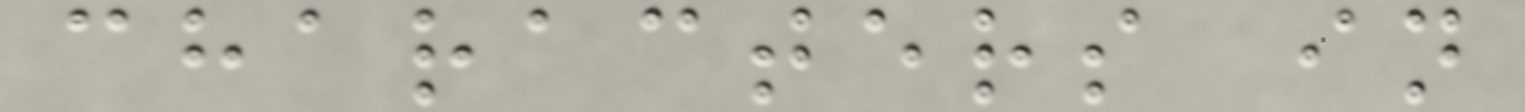characters in
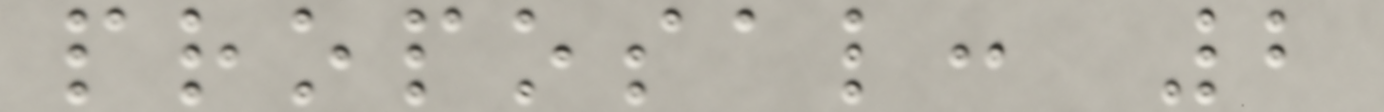proposal: 2
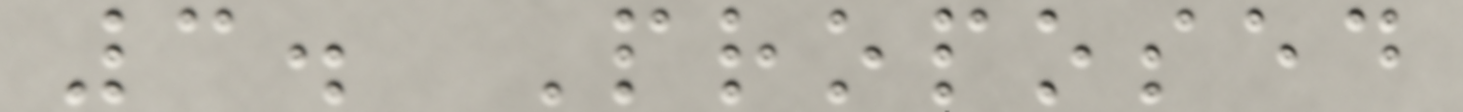3. Proposed
